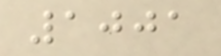1001
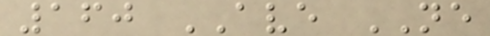160 AVE NE
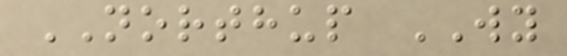NORTHUP WY
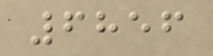6856
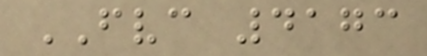FVC 4173
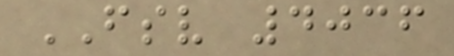FSV 4036
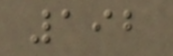192
